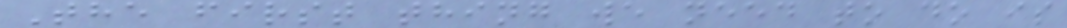The first thing we need to do is
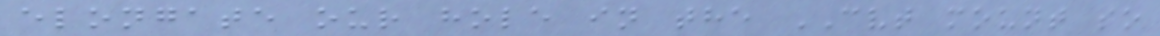elongate our hole in the CVT mount so
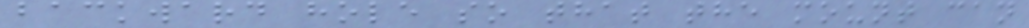backward hole so that the mount can
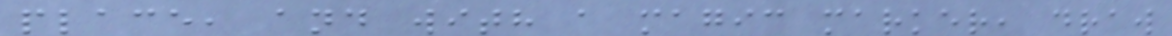place, and with a magic marker, draw
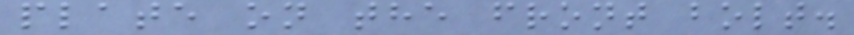plate on the front bolt.
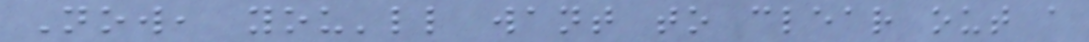Now, you'll want to clear out a
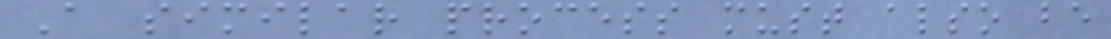A similar process must also be
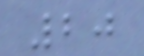20
